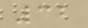32
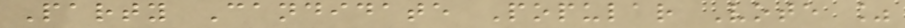Party Candidate Popular Vote %
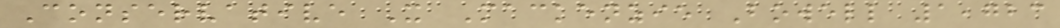Conservative X Mackenzie Bowell 1,723
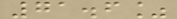71.6%
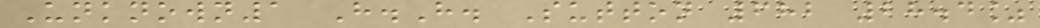Unknown1 H.H. Sutton 682 28.4%
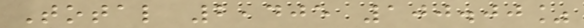Total 2,405 100.00%
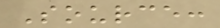Source:
